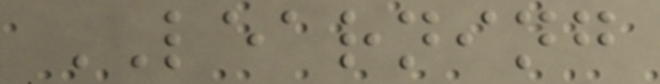LEARNING
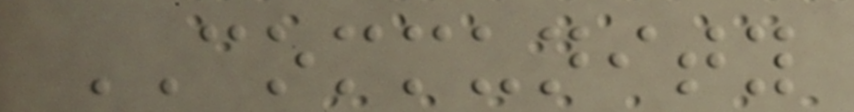COMMUNITY
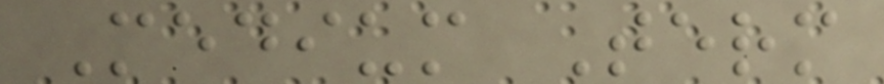Medium Term
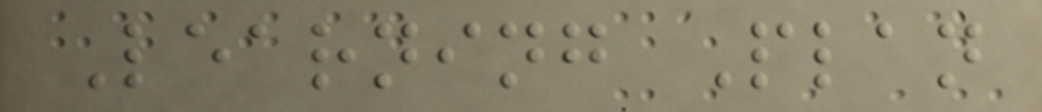Learning Plan
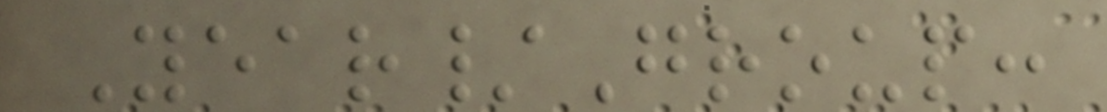Year/Group:
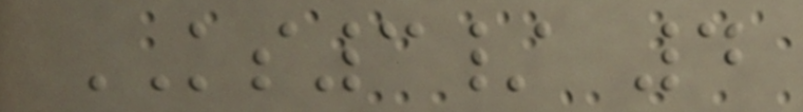KS3/ 4
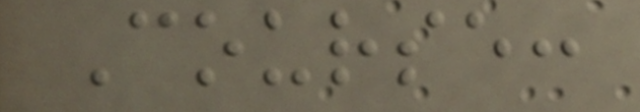Course:
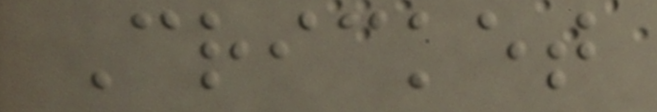Cricket
